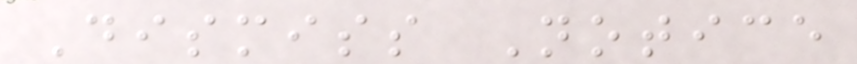Dismiss Notice
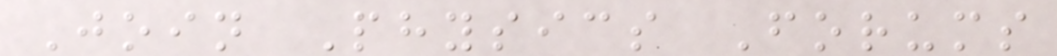Join Physics Forums
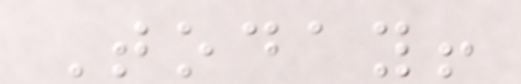Today!
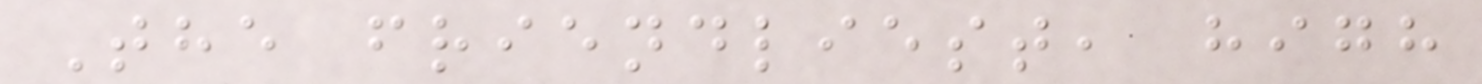The friendliest, high
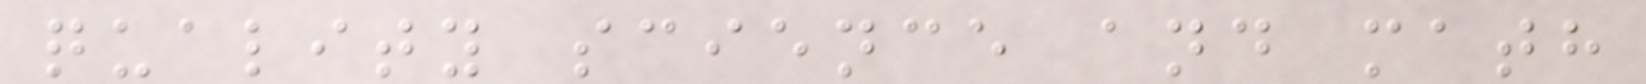quality science and math
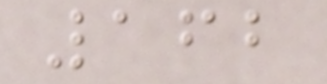162
